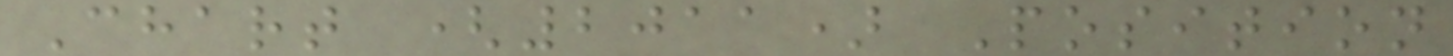Chart (2011) Position
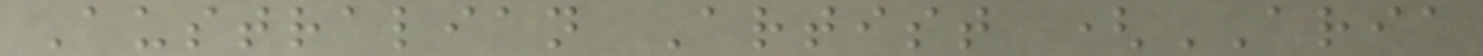Australian Artist (ARIA
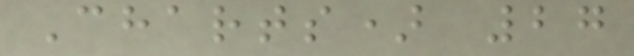Charts) 27
